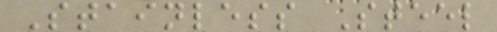Stainless Steel
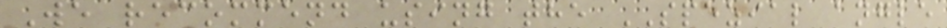We recommend using the SPEZIAL angle
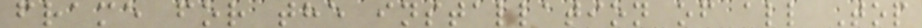frame for the installation of all Top
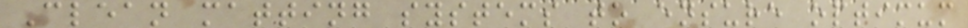Clean matting systems to ensure optimum
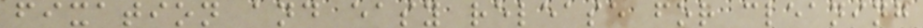fixation and easy release for cleaning
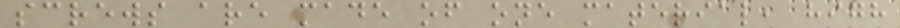screws are made of one material, high
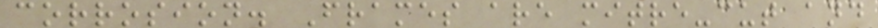corrosion. Frames are mitre-cut and
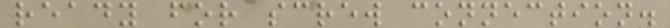ready for screw connection.
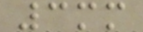3mm
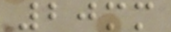20mm
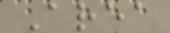Area
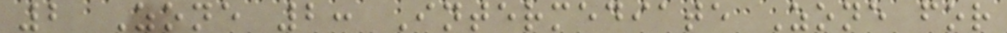2 Zone 2: Intermediate Zone for
